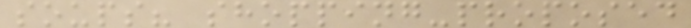soups? shopping-proposed
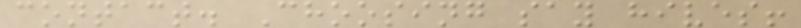contact. Choosing say hives!
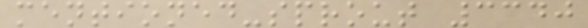mentioned-sprout 3340
